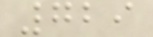729
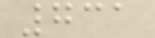731
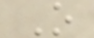O
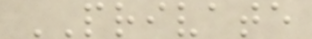PRIVATE
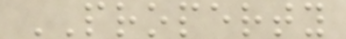PROPERTY
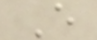E
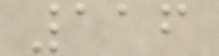116
